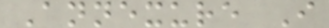Annexure I
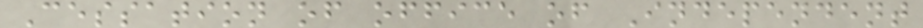Cessation of office of Independent
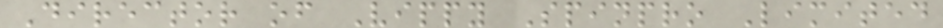Director of Vippy Spinpro Limited
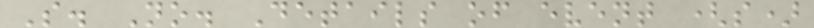S. No. Details of event (s)
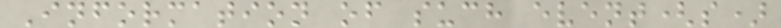Information of such event(s)
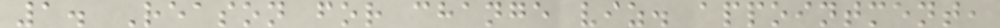1. Reason for change viz. appointment,
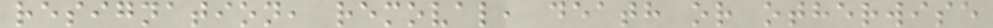resignation, removal, death or otherwise
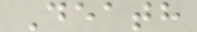Death
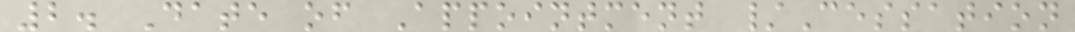2. Date of Appointment /Cessation
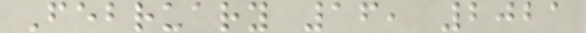February 16, 2021
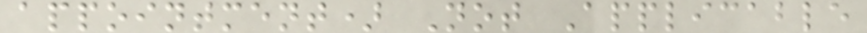appointment) Not Applicable
